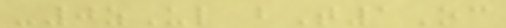-0zUl bT1Oc
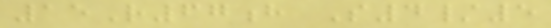15R67h S4/5
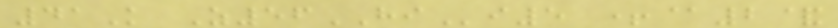41K Z56HIi5 +@2&
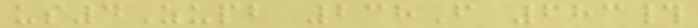us4Zupb 238F 683#
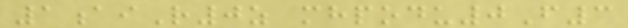1aiR0z mhpodu0F3
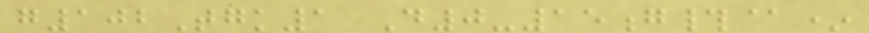g102Tgk1 D0-15g#@*
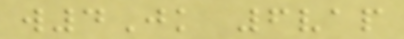w4Jk 6vap
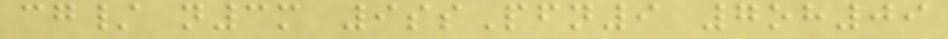cg/ n3m 9ssPfn9 7oh09
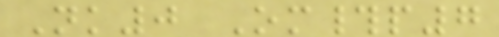Nk0 Om#p7
